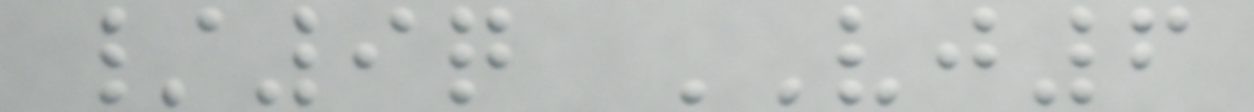/9q VJ6
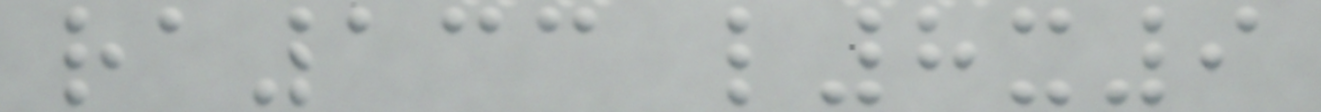ra133 l8x9
